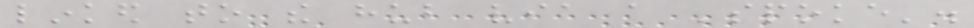linked to the hub via a 'spoke'.
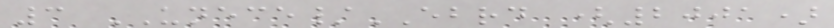3 UNECE/EBRD (2001)
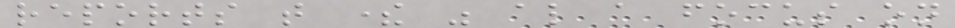reports that there was also a focus on
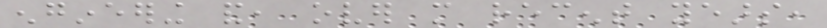engineering and, over more recent years,
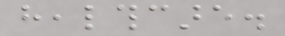healthcare.
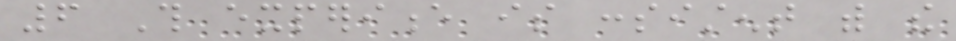6 This experience is consistent with the
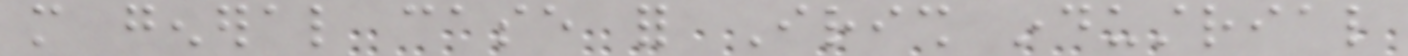more general case for Irish industrial
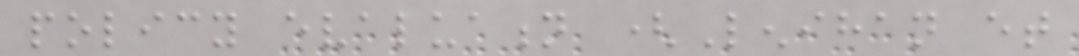policy evaluation (Lenihan et
